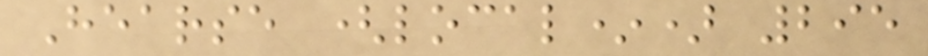Hearse (local*) 295
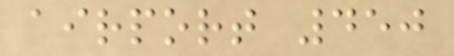airport 450
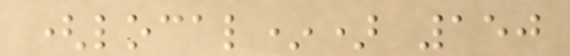(local*) 150
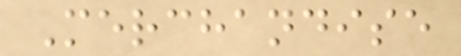Merchandise
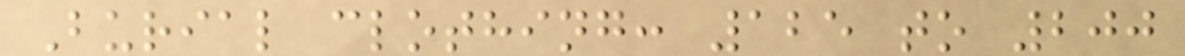Burial clothing: 125 to 200
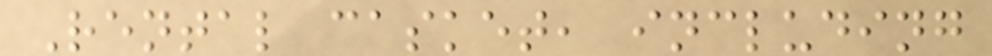Rental casket, including
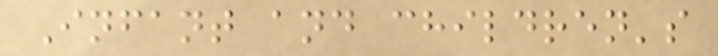Infant and children's
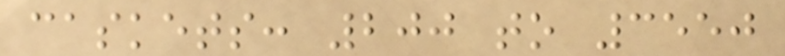caskets: 200 to 3550
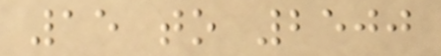15 to 2500
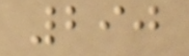290
